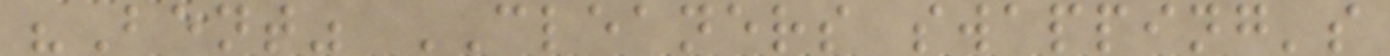"Bent" CLEANERS swapping's
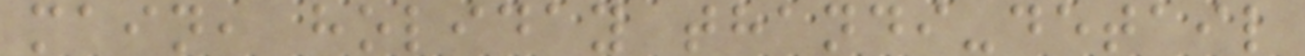main, holiday thandi-detail
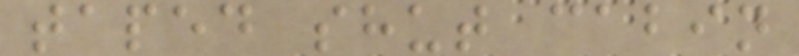taped shut cabin
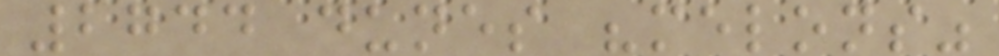2744 dunes "melons"
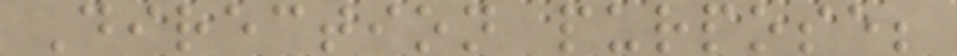Direction purpose;
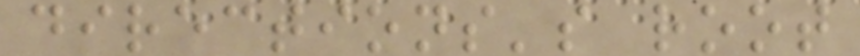directions's root
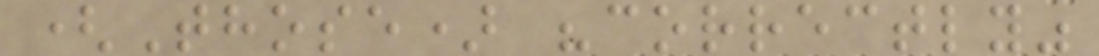(Those) "correctly"
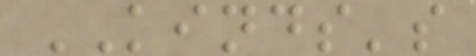KINDS's
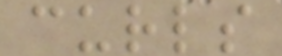curls
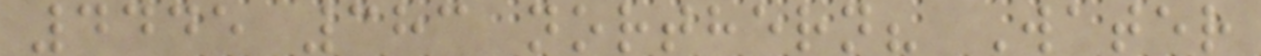4445 383 northern? Water
